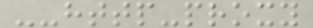--http-proxy
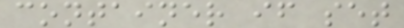container if set
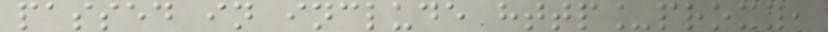passed in include http_proxy,
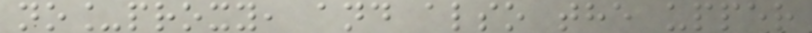no_proxy, and also the upper
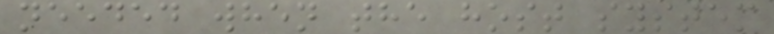needed when the host system
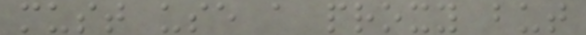must use a proxy but
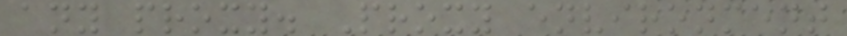any proxy. Proxy environment
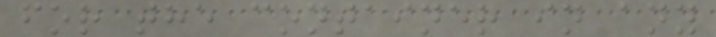for the container in any
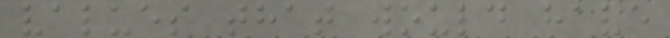values that would have
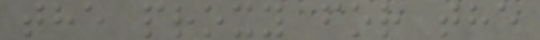the proxy for the
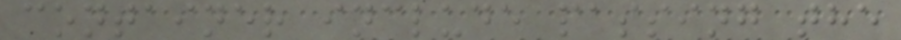container include passing the
